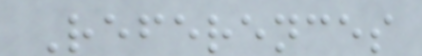References
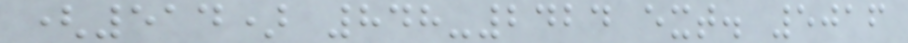(514) 848-2424 ext. 5016
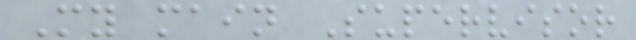My main Supervisor
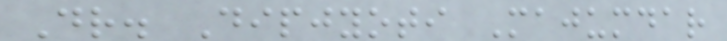Dr. Dipjyoti Majumdar
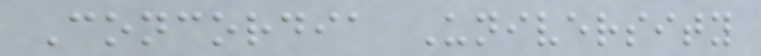Concordia University
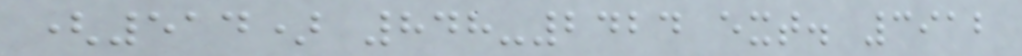(514) 848-2424 ext. 3912
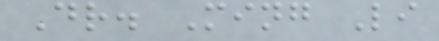Dr. Ming Li
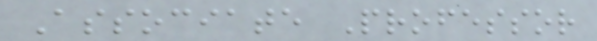Associate Professor
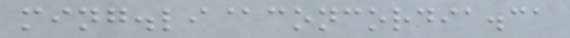ming.li@concordia.ca
